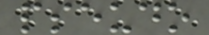pseudo
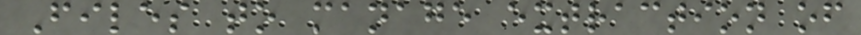Files to manage extraction of
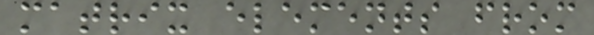matrix elements from
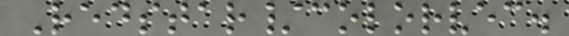Redstar/colorvec.
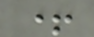+
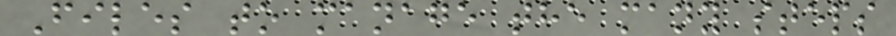Files to manage the many steps
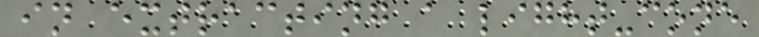in extracting a light-cone
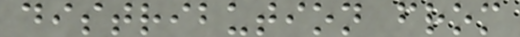distribution from
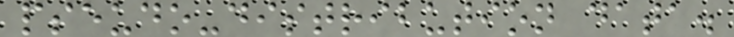pseudo-distribution data.
